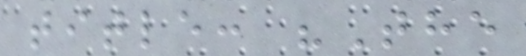title: "The
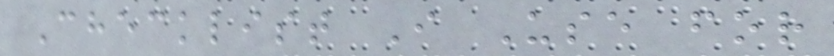Checklist I Use for
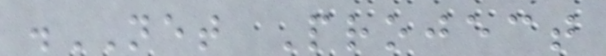.NET Project
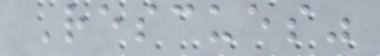Rescues"
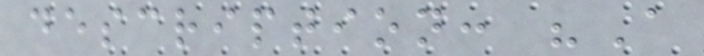description: "A
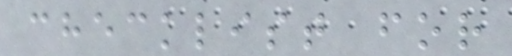checklist for
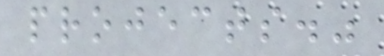projects."
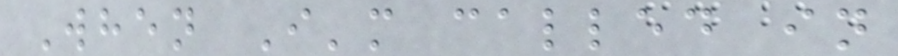When I'm called in
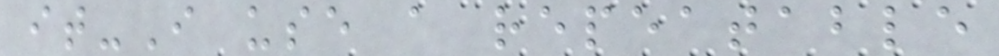it-I use a repeatable
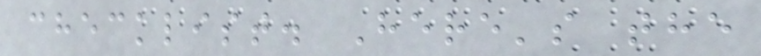checklist. Here's the
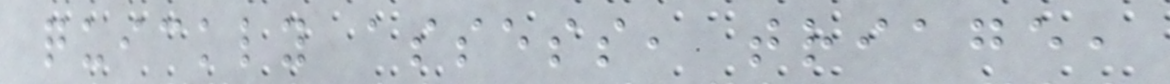quickly assess, triage,
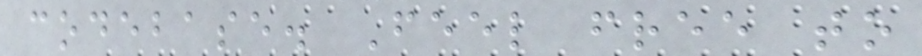codebase. Feel free to
